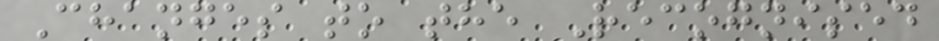Changes to the Recognised
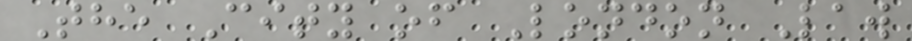The City of London Law
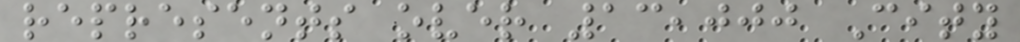represents over 13,000 City
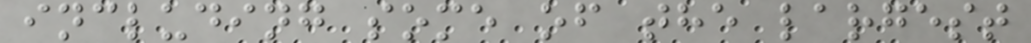including some of the largest
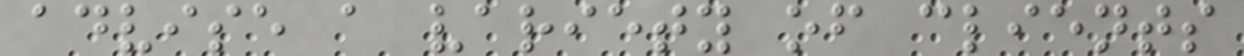advise a variety of clients
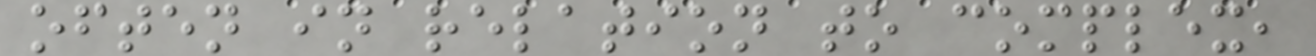often in relation to complex,
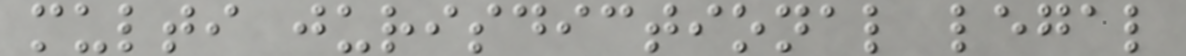multi jurisdictional legal
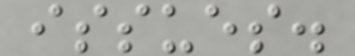issues.
